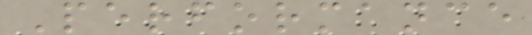Performance
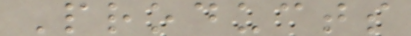Products
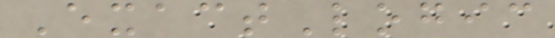ExactLogic
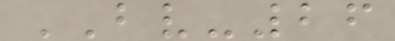BV-26
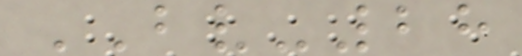BV-28
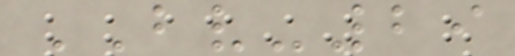BV-29
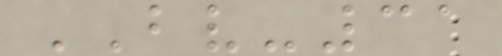BV-31
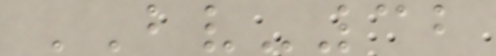BV-32
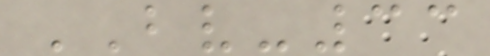BV-33
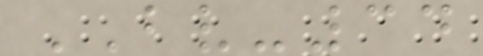BV-34
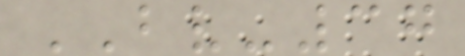BV-37
